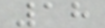18
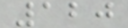120
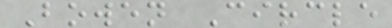Bowen Circle
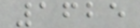1625
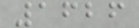1626
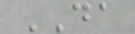DA
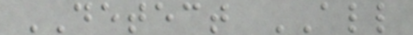DETECT ALL
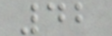42
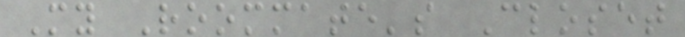My Roommate's Closet
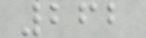262
